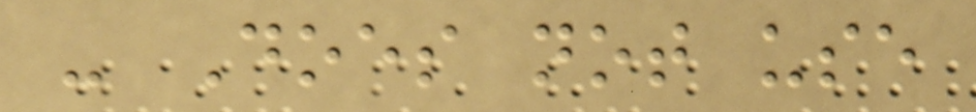- Does not use
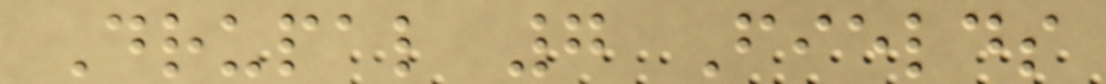Drupal 7 Fields
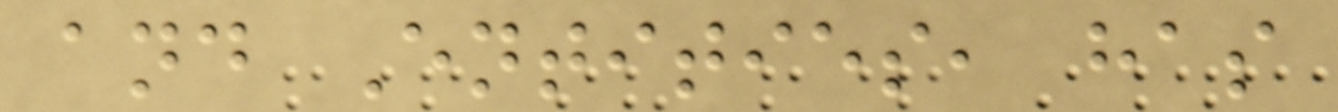and Entities, has
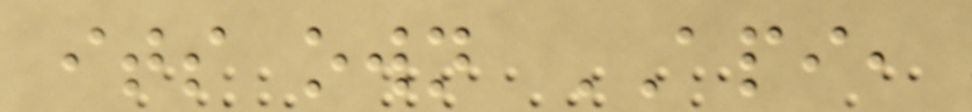its own API,
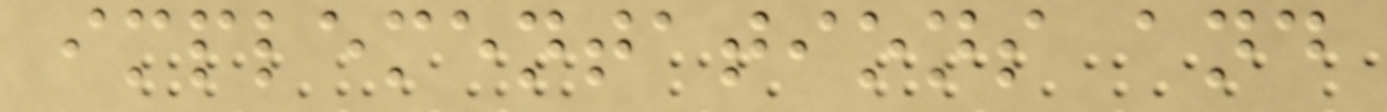implementations and
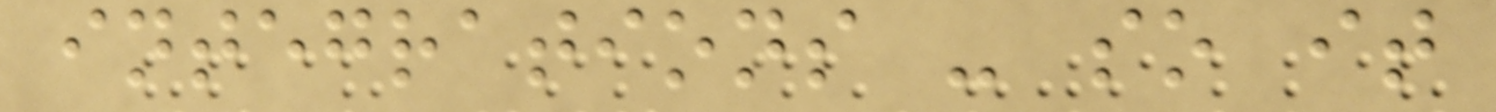integrations - so it
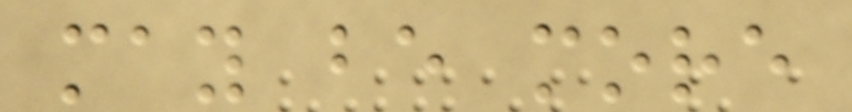may be more
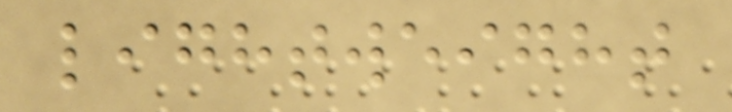lightweight
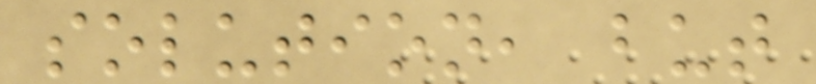solution, but
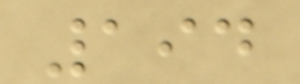194
